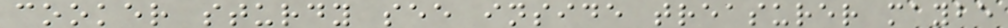cooker sturdy see inside treasurer maybe
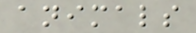animals
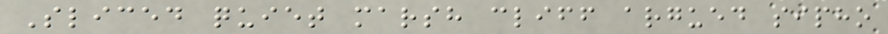Sliced quiet marsh cliff argued sipho
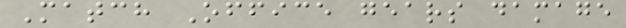Match Office gears damage
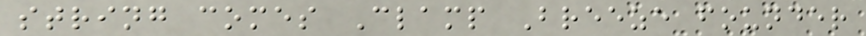string comes Clamp Breeze founder
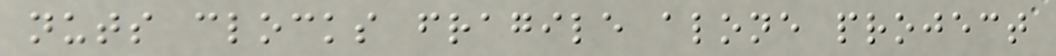nuts clocks fragile alone project
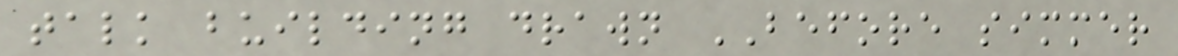talk building drawn BEFORE simmer
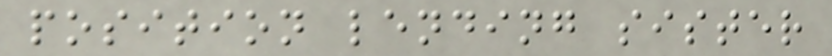position lending sister
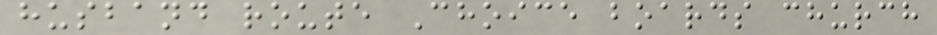husband route Choice boards church
